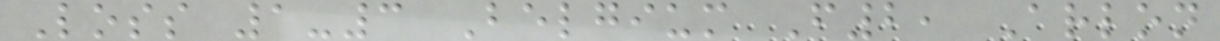Loss 1-3 Belgium F2, Arlon
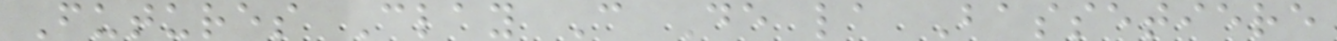Futures Clay C De la Bassetiere
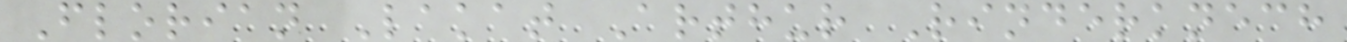Florian Lakat Arthur Rinderknech
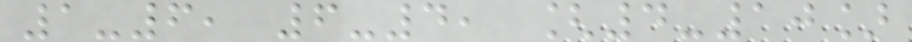1-6, 6-4, [4-10]
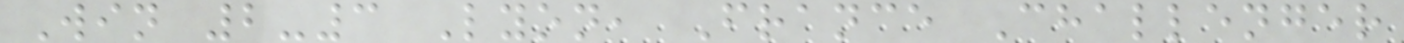Win 2-3 Lyon, France Challenger
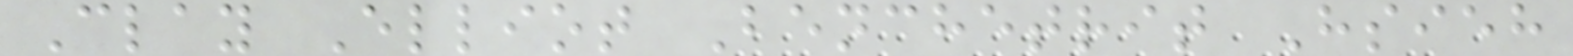Clay Elliot Benchetrit Hsieh
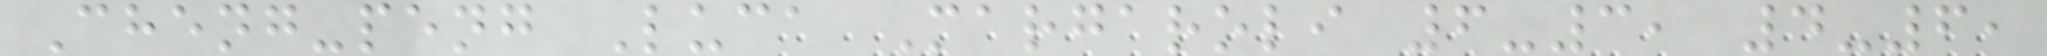Cheng-peng Luca Margaroli 6-3, 4-6,
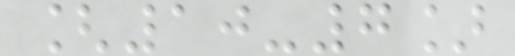[10-7]
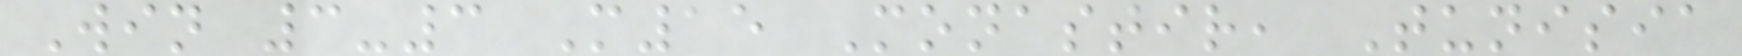Win 3-3 M15 Monastir, Tunisia
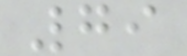79
